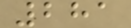281
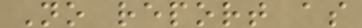No report as
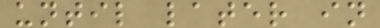until later in
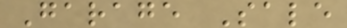Garage Sale
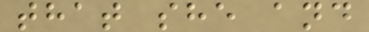that she and
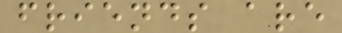friends are
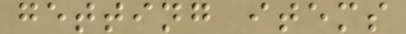getting items
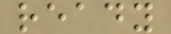ready
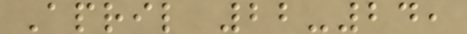April 22-24,
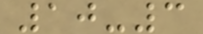10-3
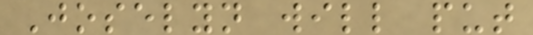Joselyn will put
